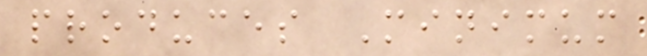produces Minimum
